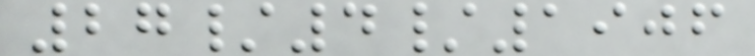27/4/1906
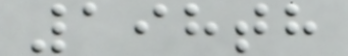198th
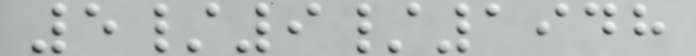5/9/1948
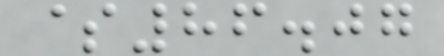$86.07
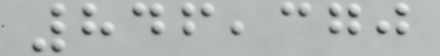846,370
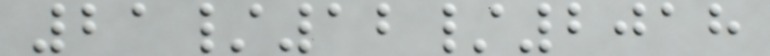21/12/2018
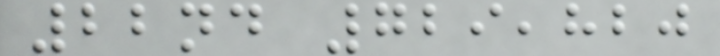22nd 729,820
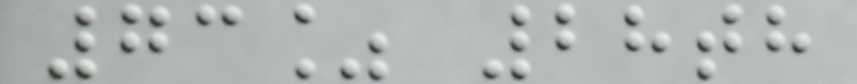73% 28th
